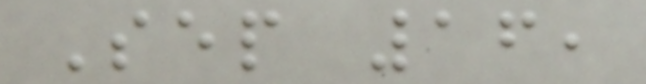Sep 16,
